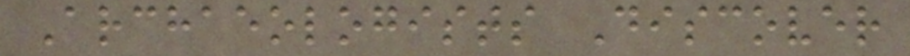Archaeologists Discover
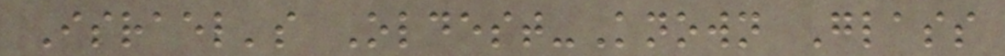Israel's Oldest-Known Glass
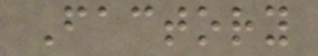Factory
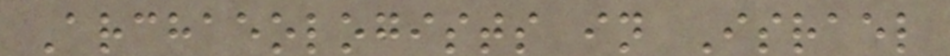Archaeologists in Israel
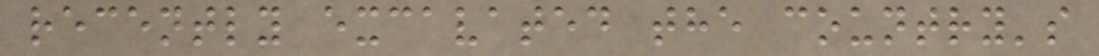recently excavated the country's
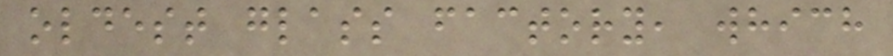oldest glass factory, which
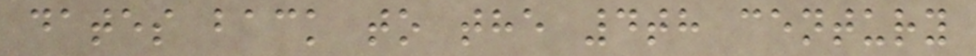dates back to the 4th century
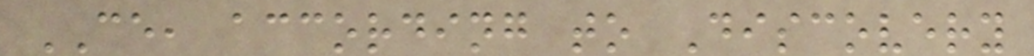CE, according to Discovery
